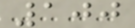100
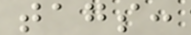tags:
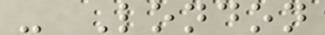- London
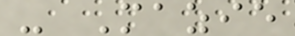- Mazie
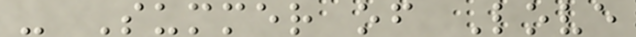- Summer of Love
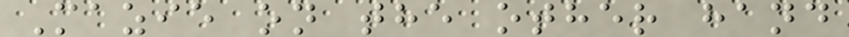Mazie on the other hand
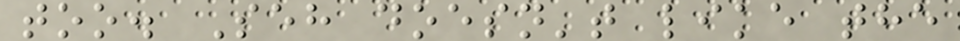too. Seh doesn't like the
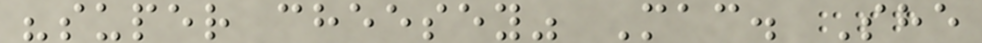"super cheesey" Mac. She
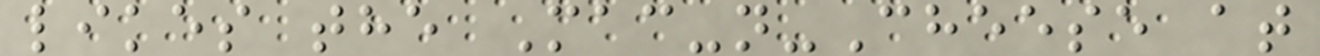likes the Mac-n-Cheese at
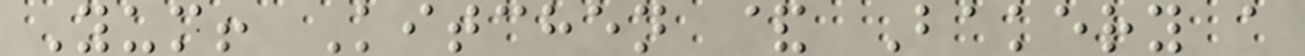Yum! Kitchen & Bakery a
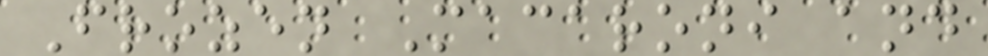Frozen Macaroni and
